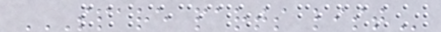SPARE PARTS LIST
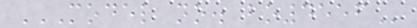MODEL NO. BO4556
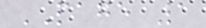PAGE 1
